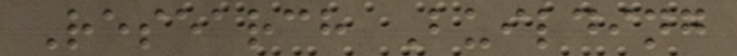Research Building
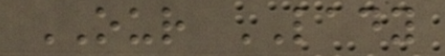OUR LADY
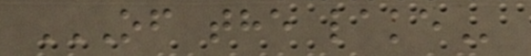OF THE LAKE
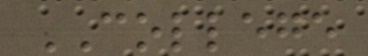COLLEGE
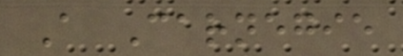A Carnegie
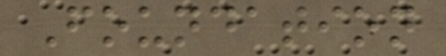Foundation
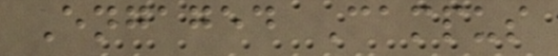Engaged Campus
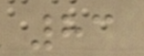83
